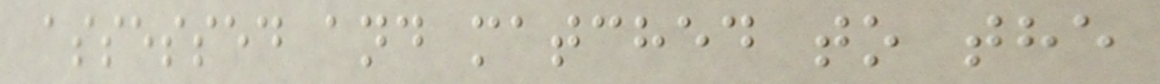assessed and matched to the
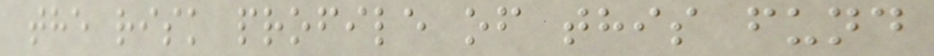the risk profile of this fund
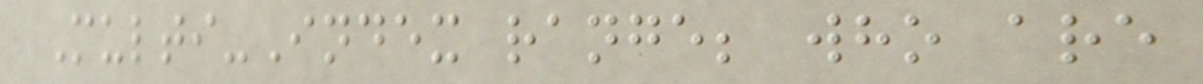Multi-Index range; who are
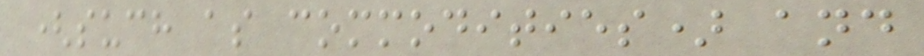(such as commodities) and
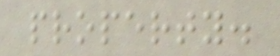property.
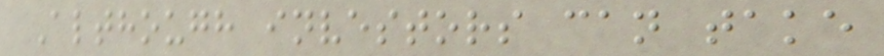Although investors can take
